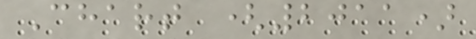Chart (2011)
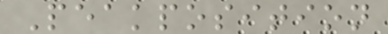Peakposition
